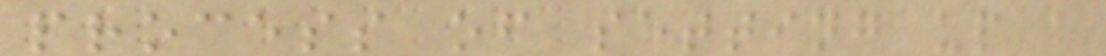process of setting up a
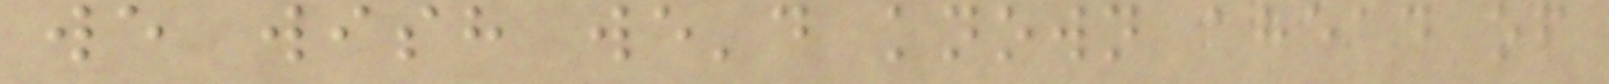we wish we'd known ahead of
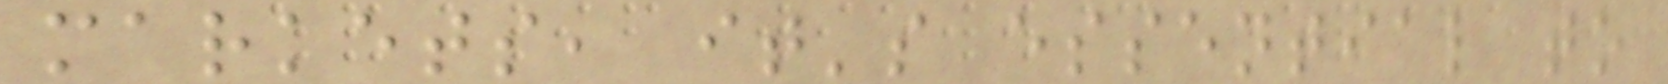markets, it's essential to
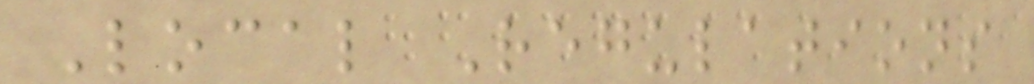Local Regulations
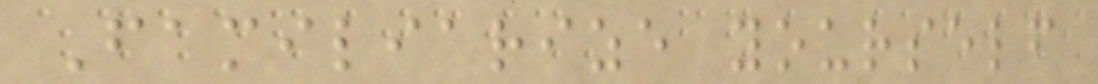Familiarize yourself
